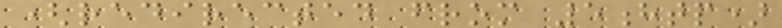(redirected from 5htp)
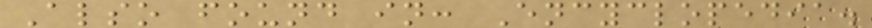Also found in: Encyclopedia.
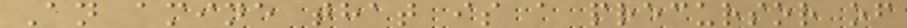An amine that is a precursor of
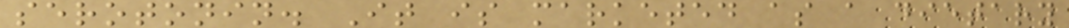serotonin. It is marketed as a dietary
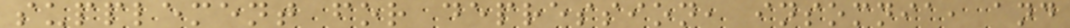supplement for depression, insomnia, and
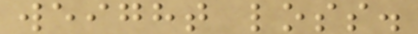weight loss.
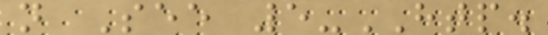n See 5-HTP.
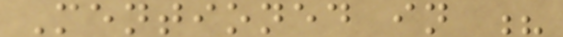Mentioned in ?
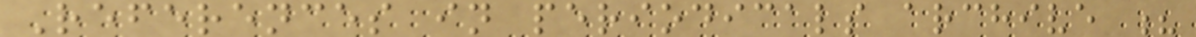References in periodicals archive ?
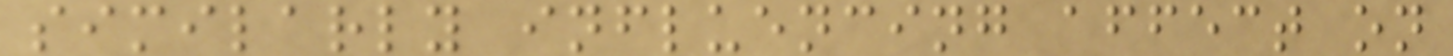similarly influencing affect on
